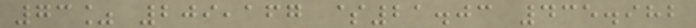73% 209,167 $21.03 435.982
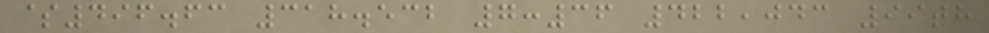$496.63 318.532 7:36 422,043 99th
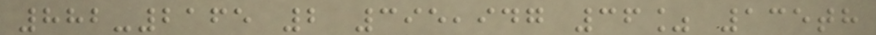882-2165 2 395,947 36% 135th
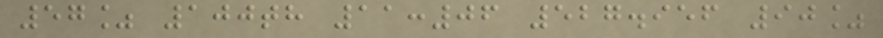57% 100th 11:06 527.956 90%
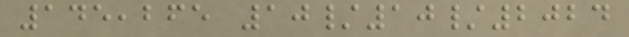145,265 10/10/2024
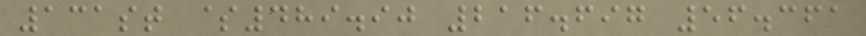131st $489.90 216.697 56.361
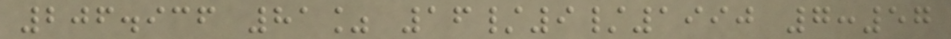206.936 81% 16/9/1990 7:57
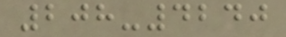208-4240
